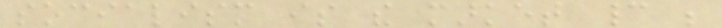socialism is the market cannot be
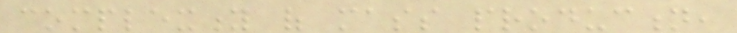complexity of mass production,
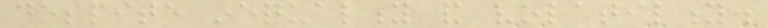despite inequality and volatility.
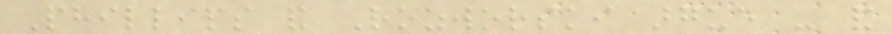Phillips and Rozworski argue - and
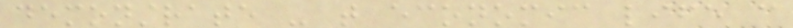demonstrate - that economic life can
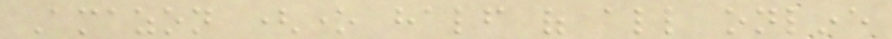Amazon (one half of all online
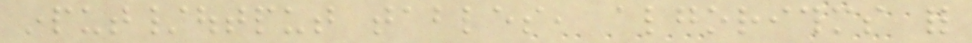input/output tables, algorithms for
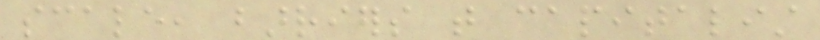scale, barriers that capitalist
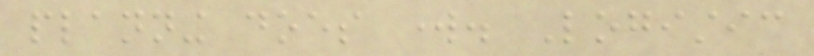planning does work. Logistic
